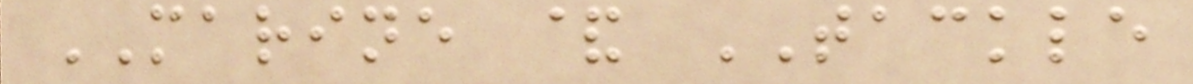MARINE & TACKLE
